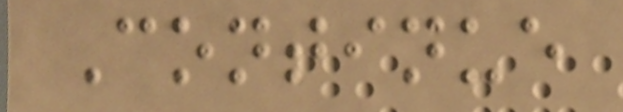Continue
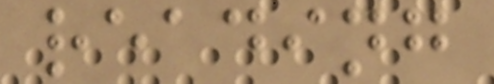reading
